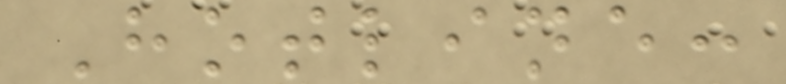Hotline:
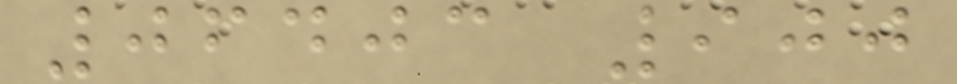06403 900
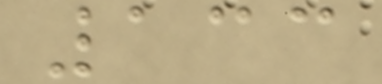133
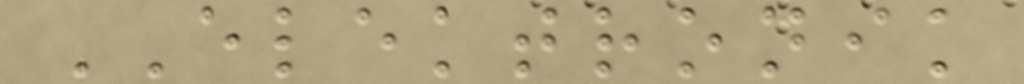ELEKTRONIK
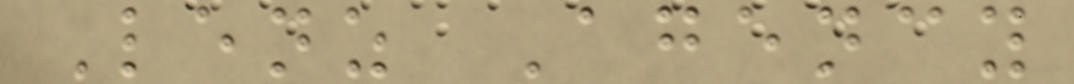Lenz Agency
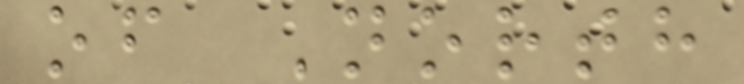of North
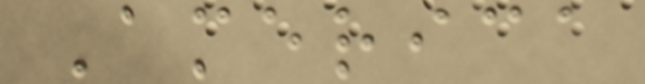America
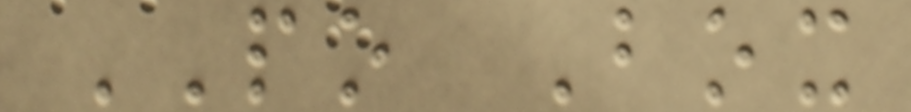PO Box
